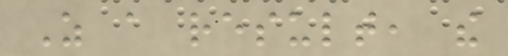As a result, the
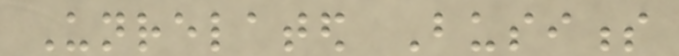Unrelated Business
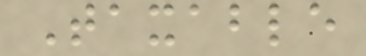Taxable
